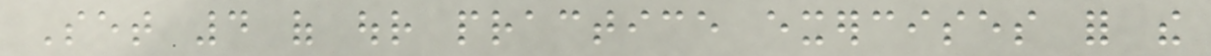Set 4 of our practice exercises for the
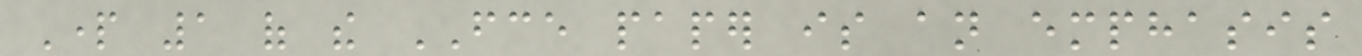Part 1 of the FCE paper is an emphasis
